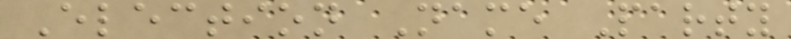Election Name Party
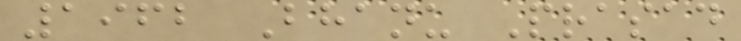1962 Bhanu Prasad
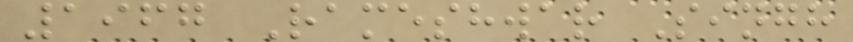1967 Rameshwar Singh
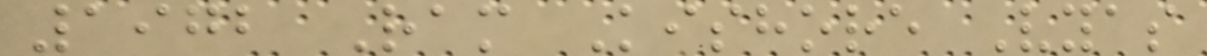1972 Ram Kishore Vyas
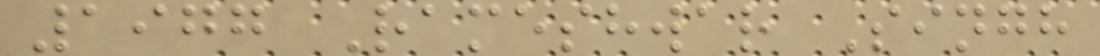1977 Rameshwar Singh
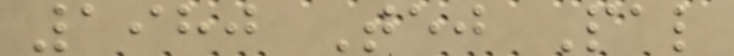1980 Tej Pal
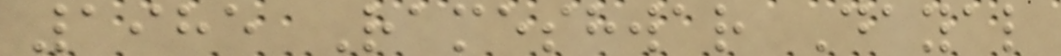1985 Rameshwar Dayal
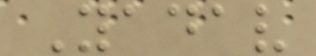Yadav
